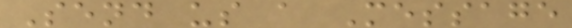Send us a Message
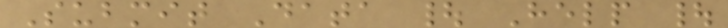Submit Data | Help |
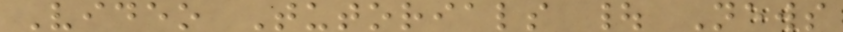Video Tutorials | News
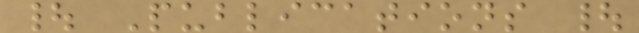| Publications |
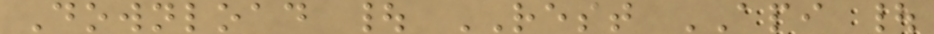Download | REST API |
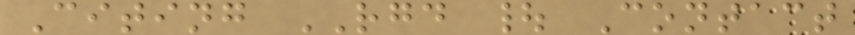Citing RGD | Contact
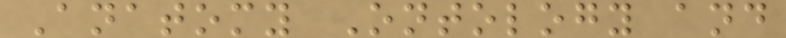Anatomy Ontology and
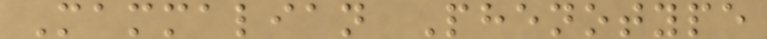Mammalian Phenotype
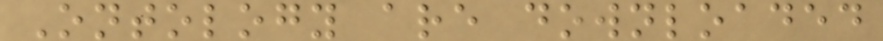Ontology are downloaded
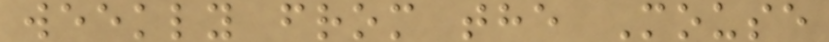weekly from the Mouse
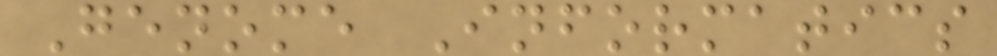Genome Informatics
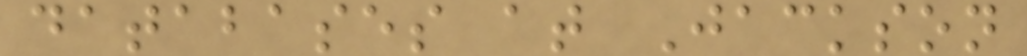databases at Jackson
